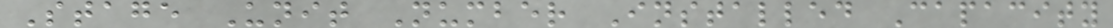Stage Unit Number Installed Capacity
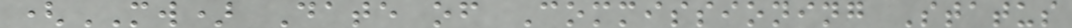(MW) Date of Commissioning Status
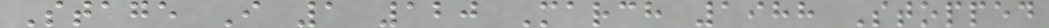Stage I 1 120 March 1988 Stopped
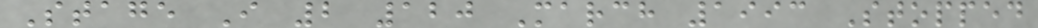Stage I 2 120 March 1993 Stopped
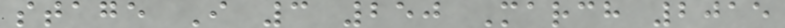stage I 3 250 March 2015
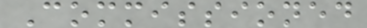Commissioned
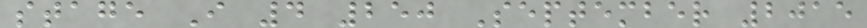stage I 4 250 September 2015
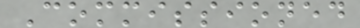Commissioned
